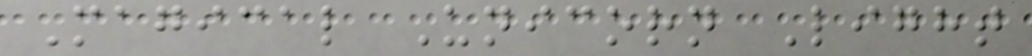Magical Unicorn Light
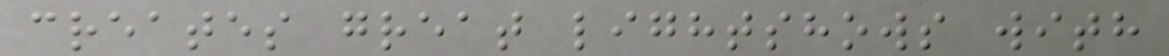creates great lightshows with
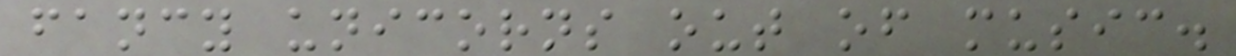fancy unicorns out of music.
